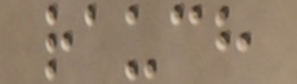rauch
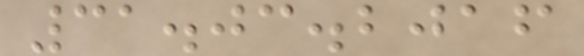31.03.2016
